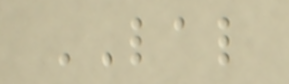LAL
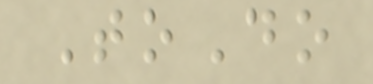ToDo
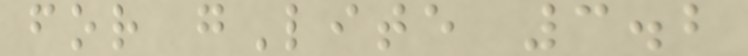for gLite 3.2
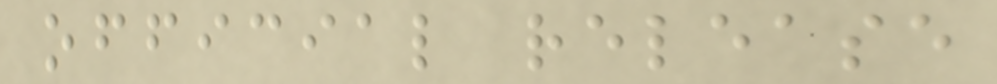official release
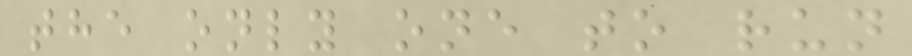the only one to run
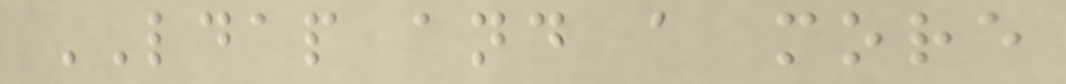LDAP and a more
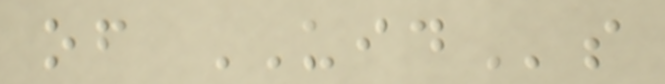of UIDs
